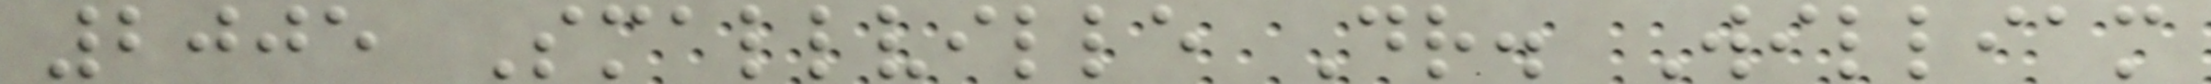2005 Smallville Dr. William
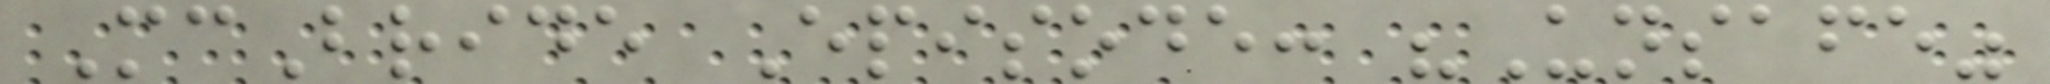McBride Episode: "Unsafe"
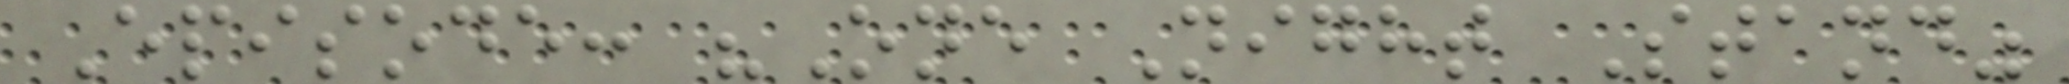Episode: "One Night Stand"
